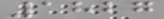1827
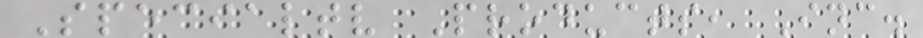Specialtv Products, Inc.
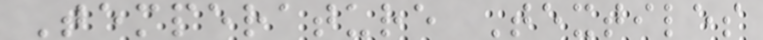Temperature Textiles
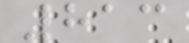813
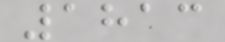1813
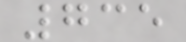735
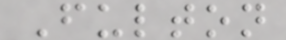Fulton
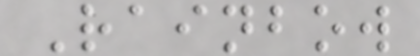Rainbow
